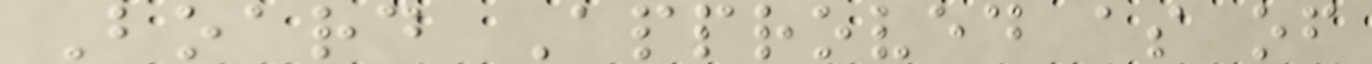Board Approved as of
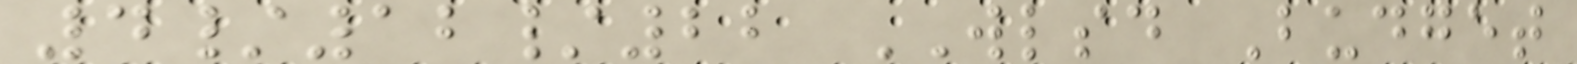4/12/22 WLSD Budget
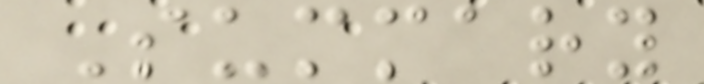Summary
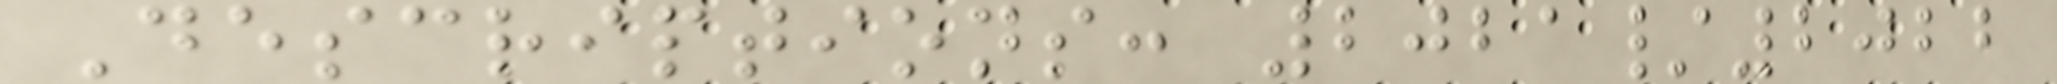Descriptions: 2021/2022
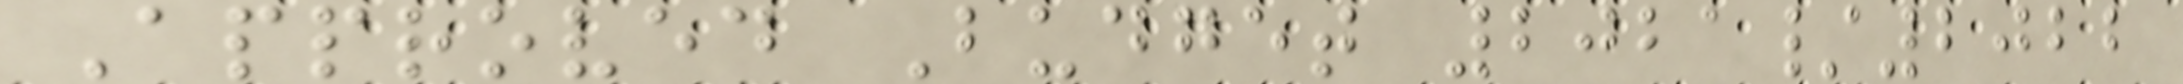Approved Budget 2021/2022
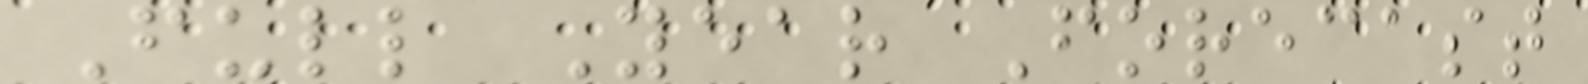Full Year Forecast
